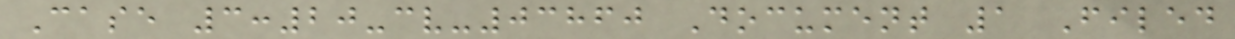Case 3:20-cv-03860 Document 1 Filed
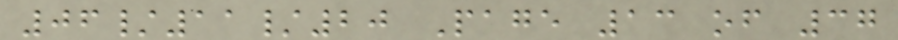06/11/20 Page 13 of 37
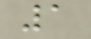1
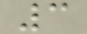3
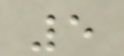5
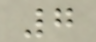7
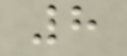8
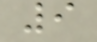9
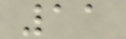11
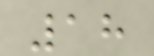18
